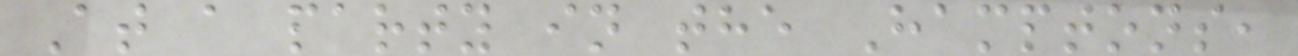At a party in the Hamptons,
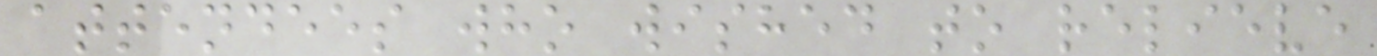attendees who wished to relieve
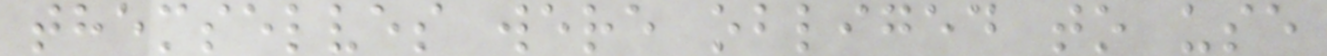themselves were obliged to use
